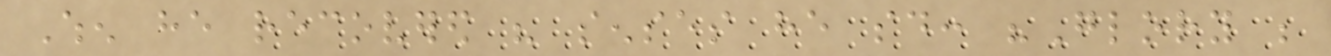When he recovered his senses he said: "Glory be
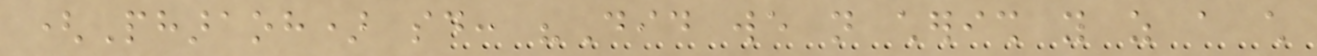(Pharaoh) said: "Did we not cherish you as a child
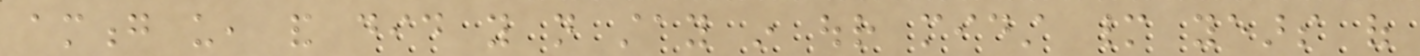among us, and did you not stay in our midst many years of
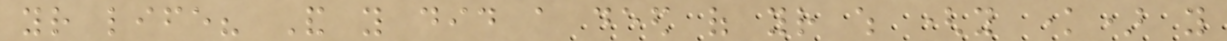your life? And you did a deed of your which (you know) you
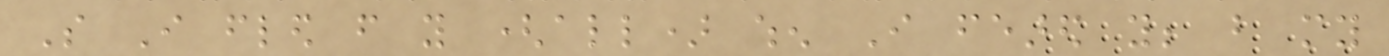So I fled from you (all) when I feared you; but my
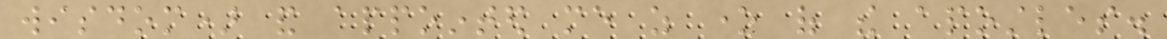wisdom) and appointed me as one of the apostles.
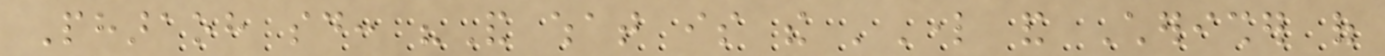Pharaoh said: "And what is the 'Lord and Cherisher of
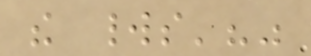the worlds'?"
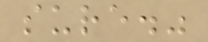sure."
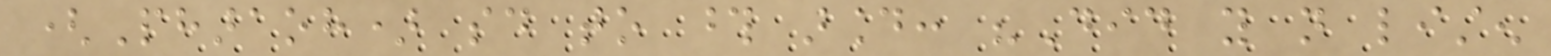(Pharaoh) said to those around: "Did you not listen
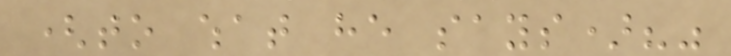(to what he says)?"
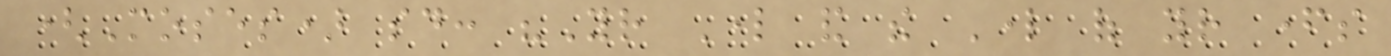(Moses) said: "Your Lord and the Lord of your fathers
